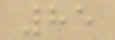85
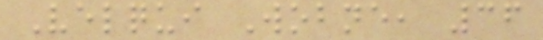Velqui Wobne, 36
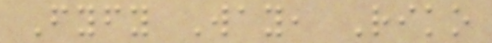Fyfy Way, Riko
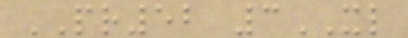PR52 3XL
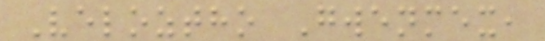Veloztho Gwenmex,
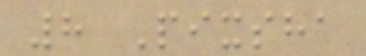8 Pixsha
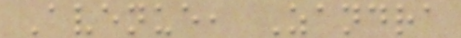Avenue, Zandra
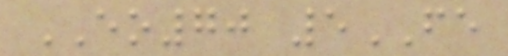EO70 5FE
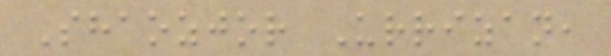Shaozjor Urrizan,
